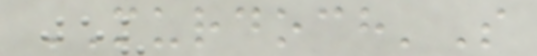MURDOCH'S
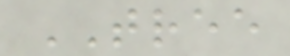TREE
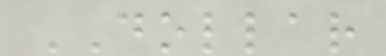DOLLAR
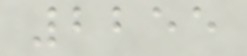2255
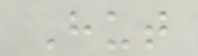Hut
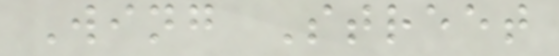Wing Street
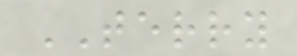TERRY
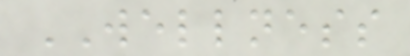WELLNESS
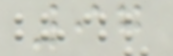97
